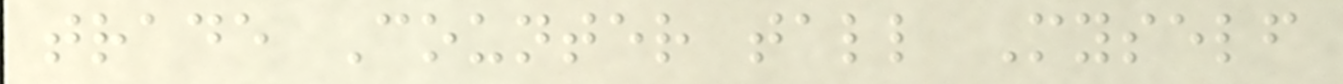trade Counter tall Myself
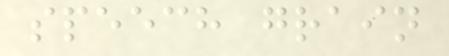speech grain
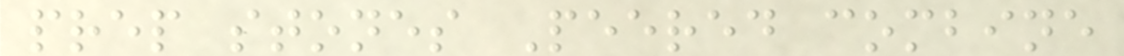prep stones Peered combine
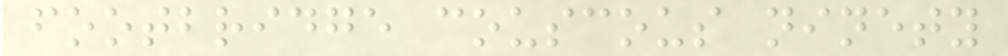footbridge couscous ninety
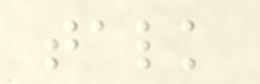talk
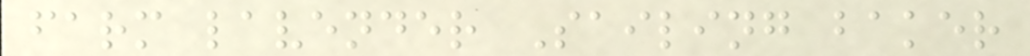farm lavender Sailing baker
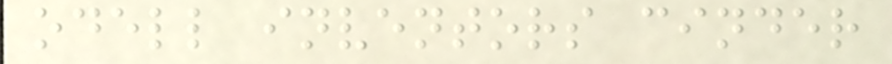odell inventors cinder
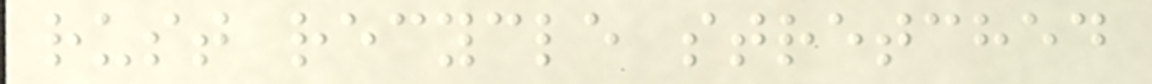rust recycle stretched
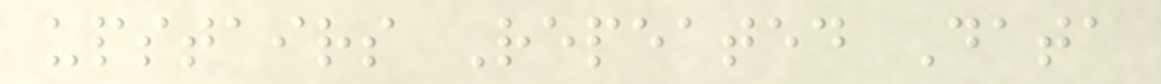upstairs Repeated Data
